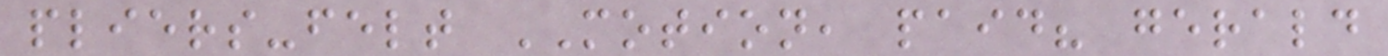pliers-felt MOTION, paid? gerald
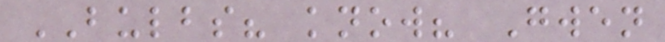BULBS? know? Gwen
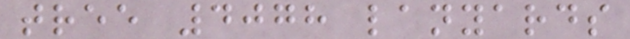tree 4078 lanyards
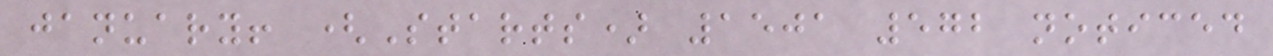january! (Starts) 1501 572 noticed
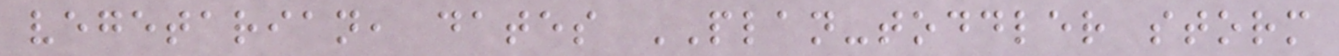vegetarian, dates PLAN-toddler storm
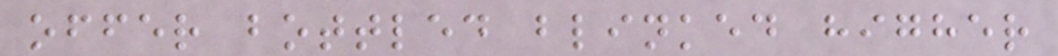offer bottled blinked higher
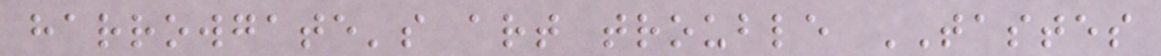harrowgate's art trouble TASTES
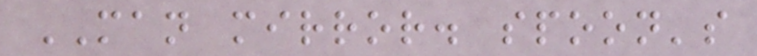MAN mirror. spoon's
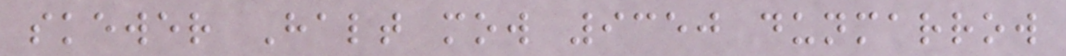skewer Halt mow 9350 dunmarrow
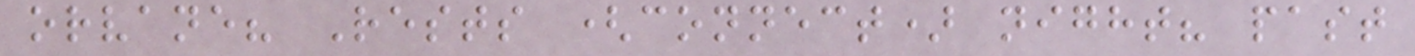orvane? Rests (connect) night? past
